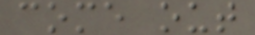come out
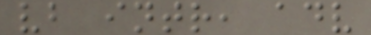vb intr, adv
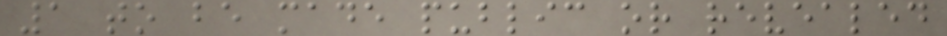1 to be made public or revealed
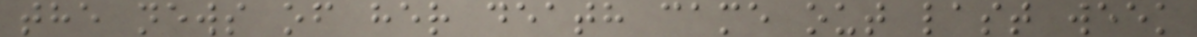the news of her death came out last week
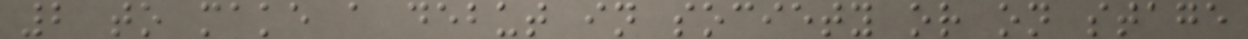2 to make a debut in society or on stage
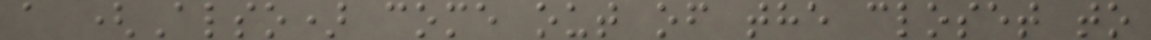a (Also) come out of the closet to
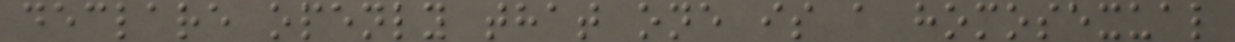declare openly that one is a homosexual
